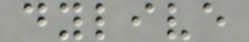dylive
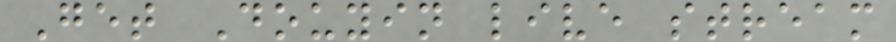Get Douyin live stream
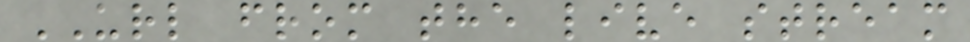URL from the live stream
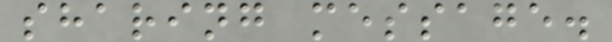sharing message.
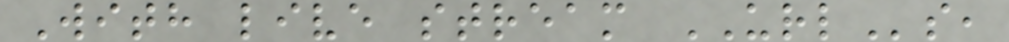With live stream URLs,
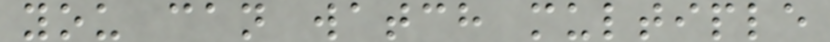you can watch multiple
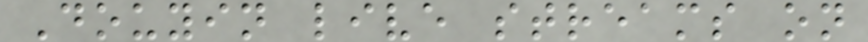Douyin live streams on
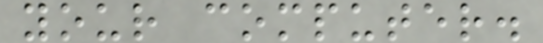your computer.
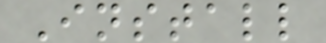Install
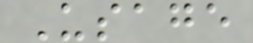Usage
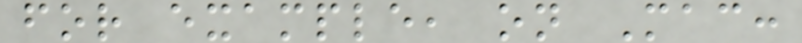for example, on Mac:
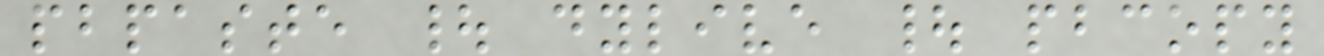pbpaste | dylive | pbcopy
